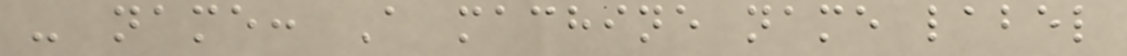- name: A machine name label
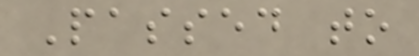Passed to
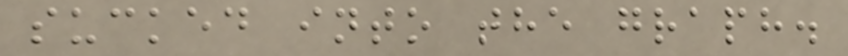sucked into the graph.
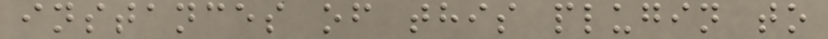instances of this plugin to
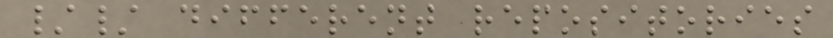// different repositories
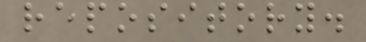repository.
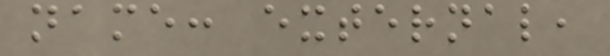name: external,
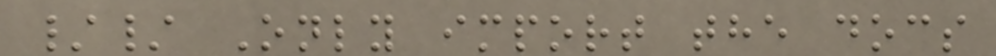// Only import the docs
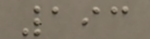193
